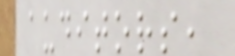auditors,
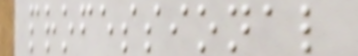professional
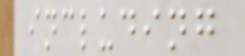including
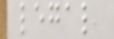legal
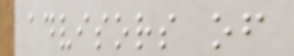advisors of
